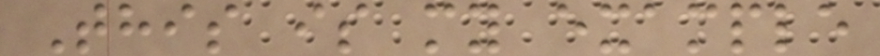This is my example
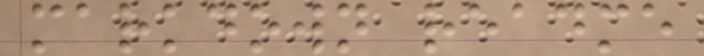markdown readme
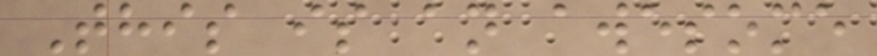This is an awesome
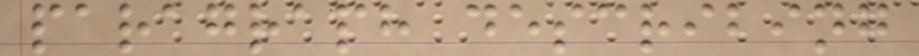paragraph describing
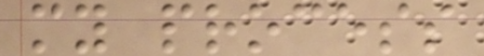my process
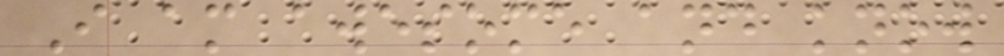I am awesome and know
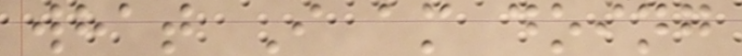what I am doing
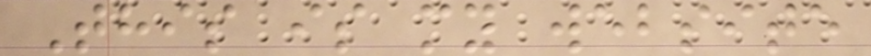This is my website
